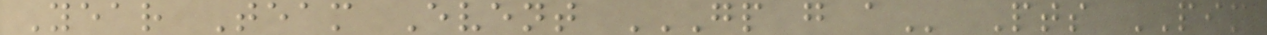Year Team Event GP G A Pts PIM
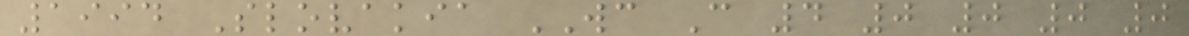1994 Slovakia WC C 4 0 0 0 0
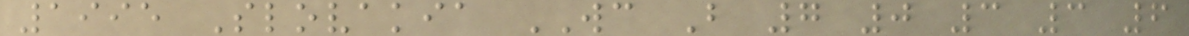1995 Slovakia WC B 7 0 3 3 6
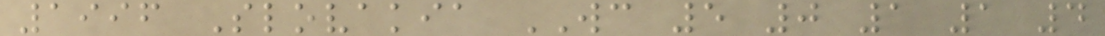1996 Slovakia WC 5 0 1 1 4
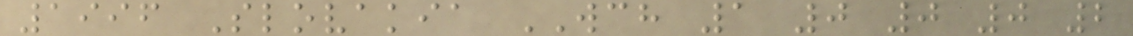1996 Slovakia WCH 1 0 0 0 2
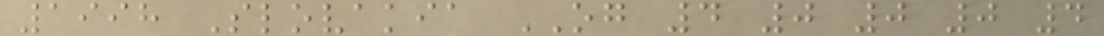1998 Slovakia OG 4 0 0 0 4
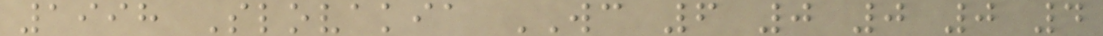1998 Slovakia WC 6 0 0 0 4
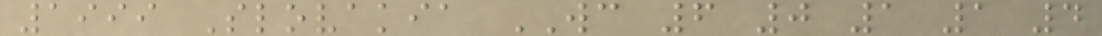1999 Slovakia WC 6 0 1 1 4
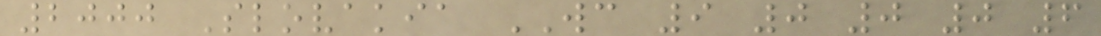2000 Slovakia WC 9 0 0 0 6
